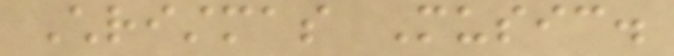Christmas Music.
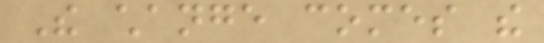The change comes the
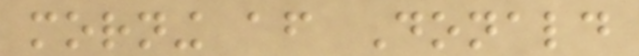morning after Donald
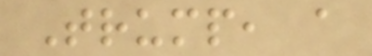Trump, a
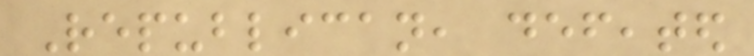Republican, defeated
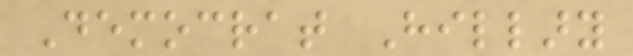Democrat Hillary
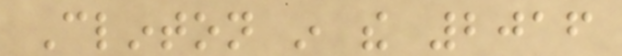Clinton in the 2016
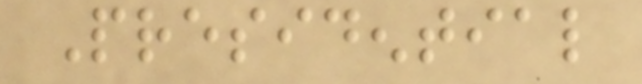Presidential
